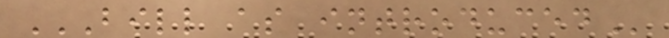BILL AS INTRODUCED
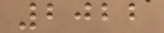2022
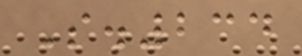S.234
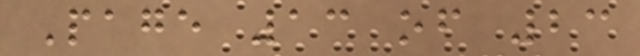Page 13 of 23
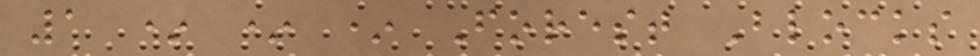1 * * * Forest Blocks
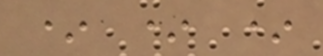* * *
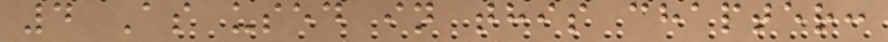4 As used in this chapter:
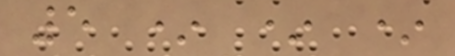5 * * *
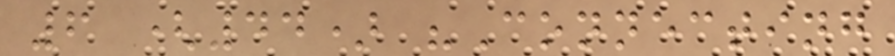6 (44) "Connecting
